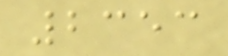2353
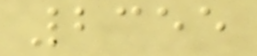2355
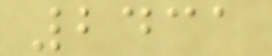2431
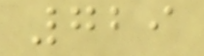729
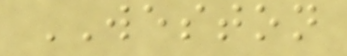WESTON
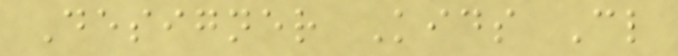Designer Kids Cl
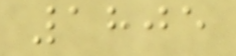1805
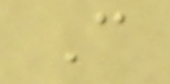C
